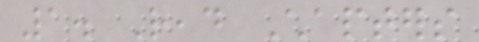1. Read Chapters
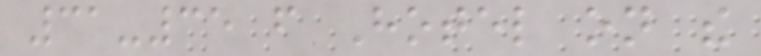31-35 from Hotel on the
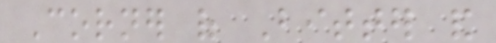Corner of Bitter and
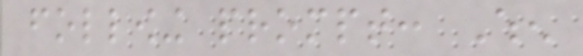following prompt: When
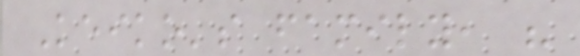Keiko's family, his
